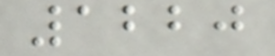1220
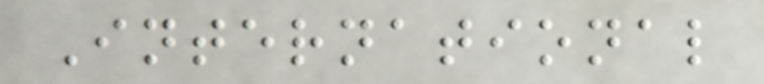International
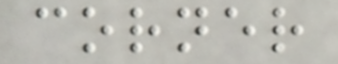corner
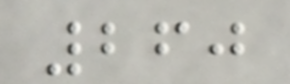260
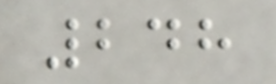248
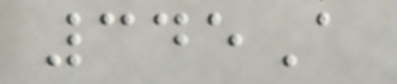345A
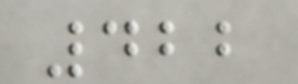422
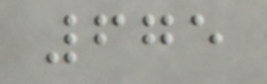675
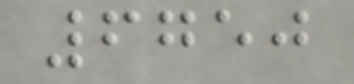6750
